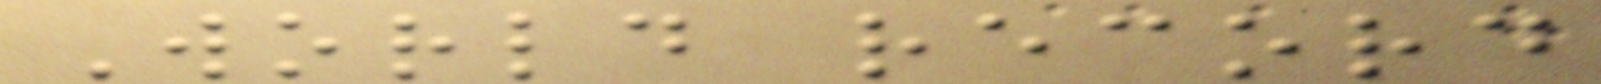World record
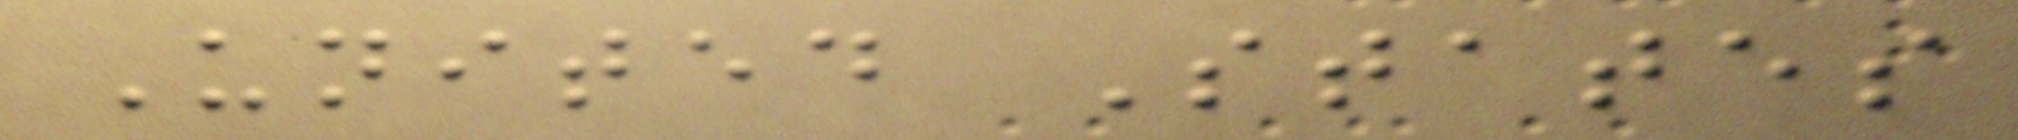United States
